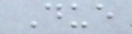Due
